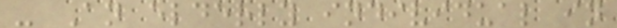- An elderly individual in
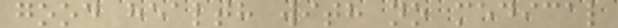good health with no medical
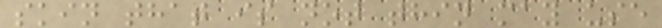skin that is not thin may use
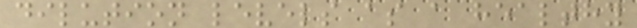dilution levels as a healthy
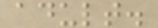adult.
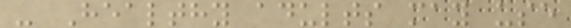- Healthy adults may use
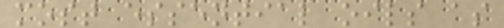most essential oils as
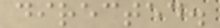directed.
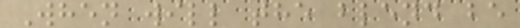When will the blend be
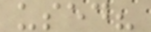used?
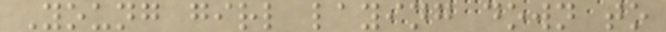Young girl laying down to
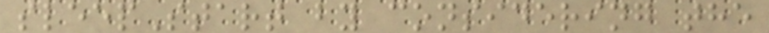sleepStart by considering the
